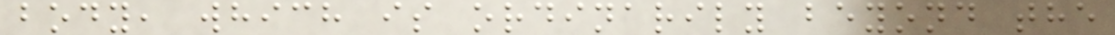body, which is ordinarily beyond the
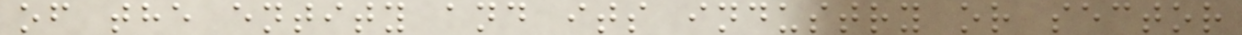of the entity and its industry or sector
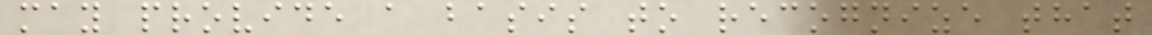may provide a basis to recognize that
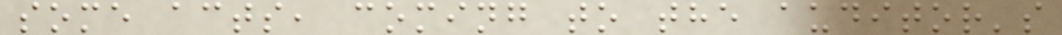some acts, coming to the auditor's
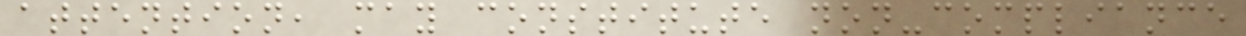attention, may constitute non-compliance
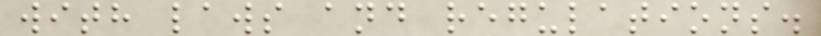with laws and regulations.
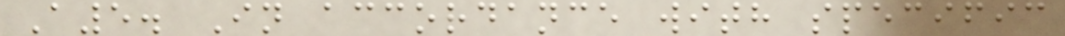A5. In accordance with specific
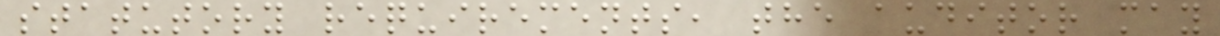statutory requirements, the auditor may
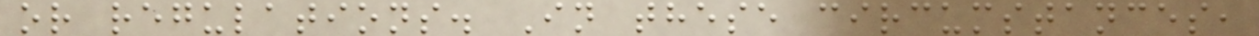or regulations. In these circumstances,
